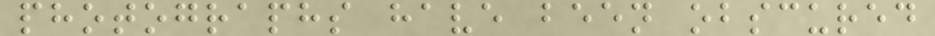photographs have been obscured
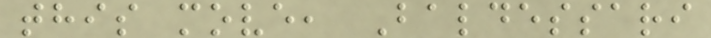this move, Baldessari
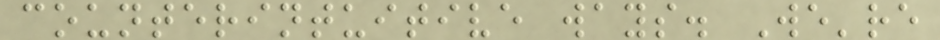counterintuitive ways. We're
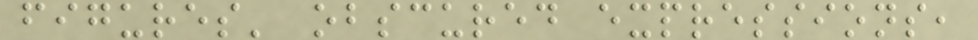figures' obscured expressions,
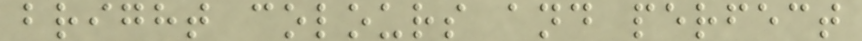bright colours and perfect
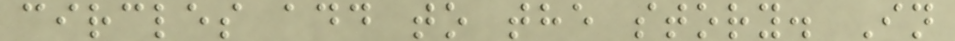circles add to the story. In
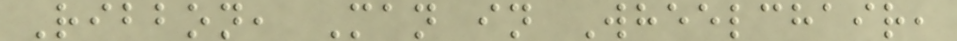Ribbon, Man in Wheelchair,
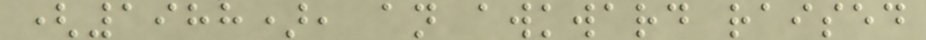(1988), an awkward raised
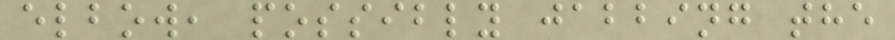elbow, possibly jabbing the
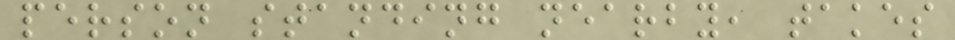person standing nearby, takes
